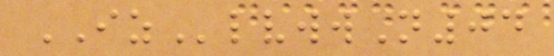IZlvwwN04
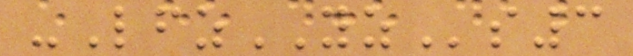-LfzYZs3
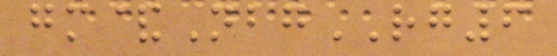gm&NbgRG6
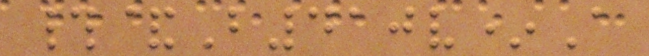#&B410v*A
